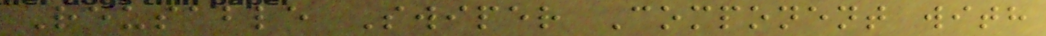Reusable Swiper Component with
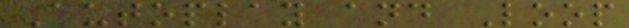Autoplay and Loop
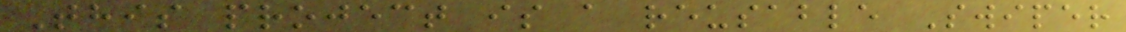This project is a reusable Swiper
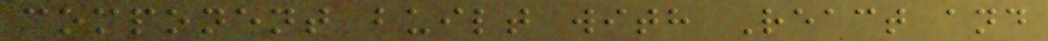component built with React and
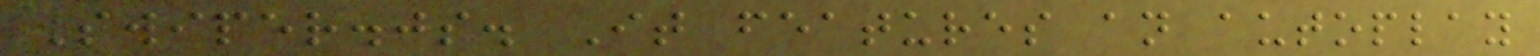Swiper.js. It features an autoplay
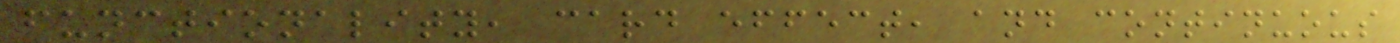functionality, card effect, and continuous
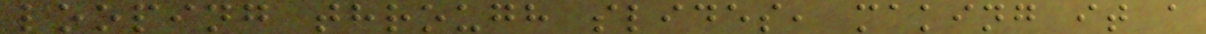looping through slides, making it a
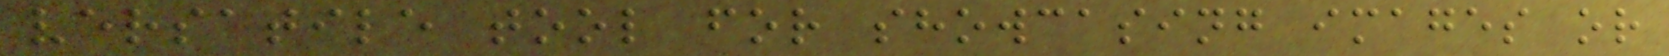versatile tool for showcasing images or
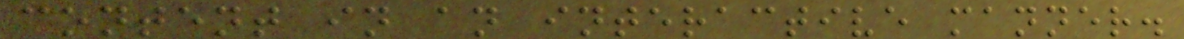content in an interactive manner.
